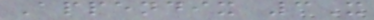Appendix 3X
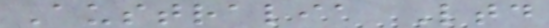Australia Ltd
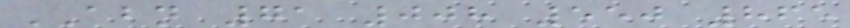ABN 71 008 550 865
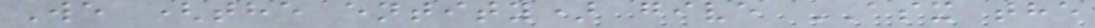We (the entity) give ASX the
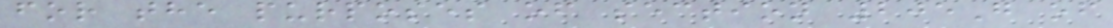for the purposes of section 205G of
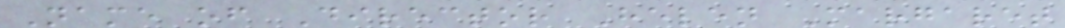Name of Director Helen Margaret
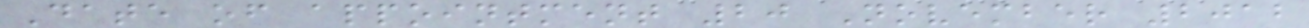Date of appointment 20 November 2012
